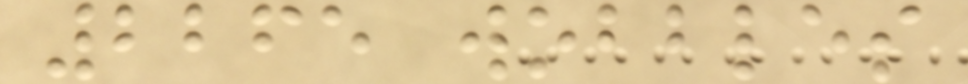2265 wobbles
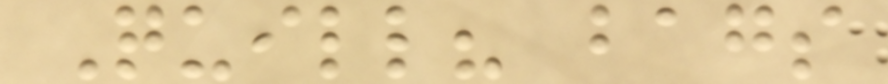Quill? bags
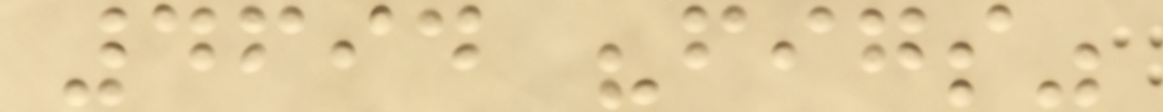4694 "figs"
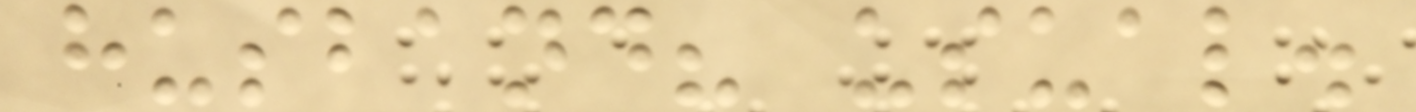husband? usual.
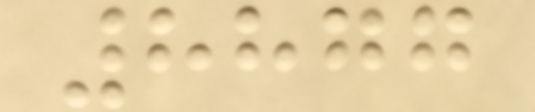8877
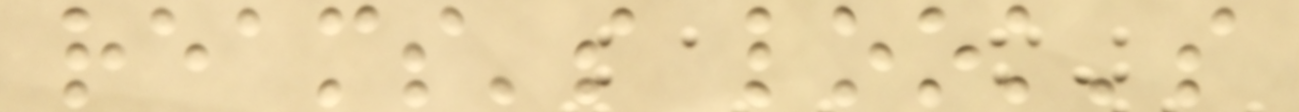reams's look's
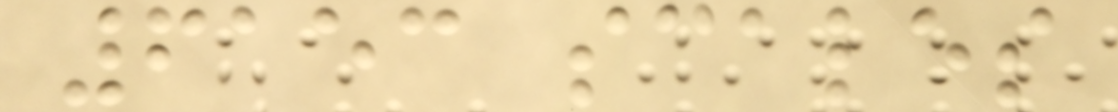6153 scales
